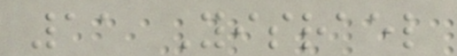11 Yisrael
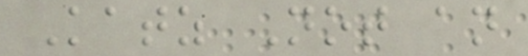Katz Not an
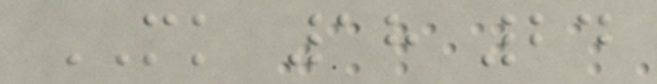MK 18 24
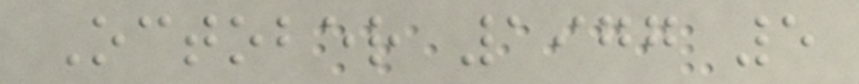October 1977 5
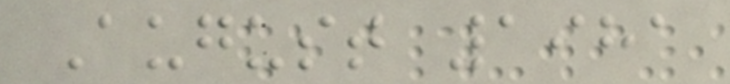August 1981
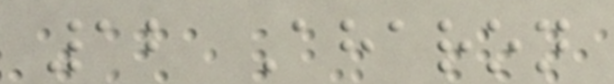12 Aharon
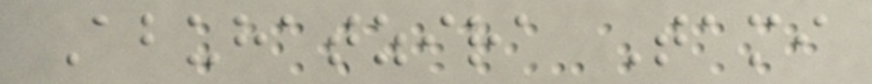Abuhatzira Tami
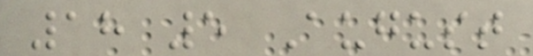18 5 August
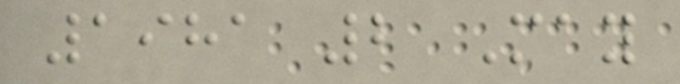1981 2 May
